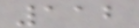112
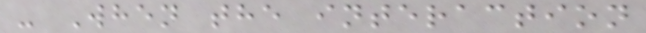- When the interaction
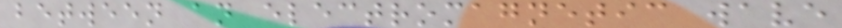between an electromagnetic wave
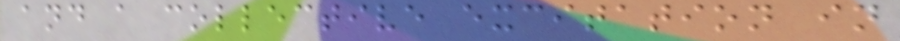and a collective excitation in
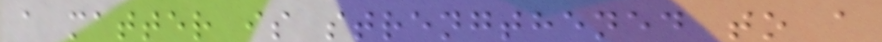a matter is strengthened to a
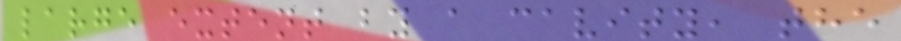large extent by a cavity, the
